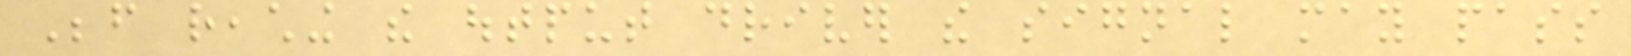Before reaching the output driver the signal may pass
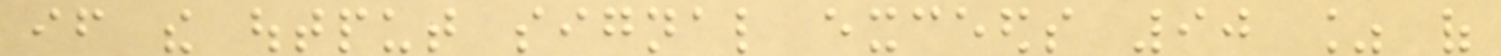if the output signal exceeds 90 % of
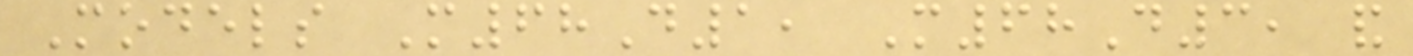Models M68D1, M68D3, and
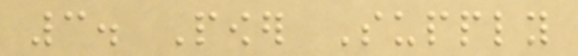3. Power Supply
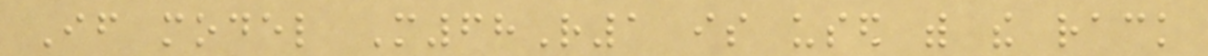If model M68R1 is used with the rack
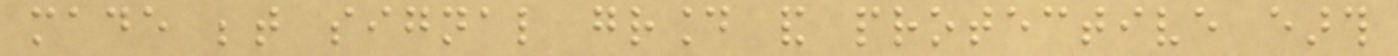made between signal ground and protective earth
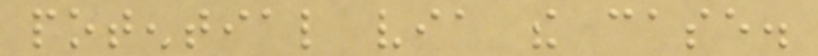potential via the case.
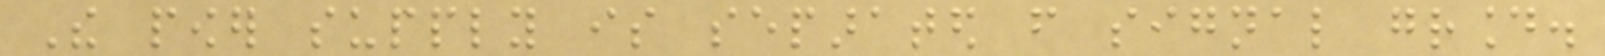The power supply is separated from signal ground.
